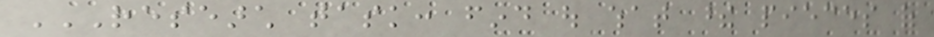RESEARCH TASK: FIND OUT WHAT THESE PIECES OF
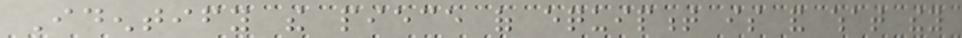Identify the piece of equipment is and what they
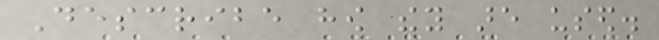Describe how they are used.
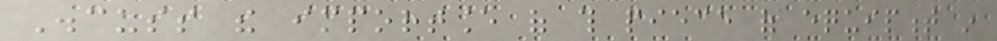Discuss the importance of this piece of equipment in
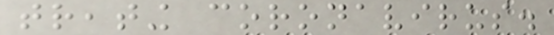treating coronavirus.
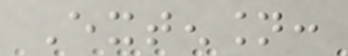Extension:
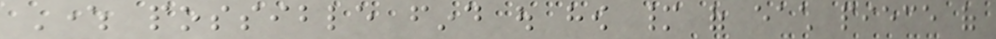Where possible find out how many of each piece of
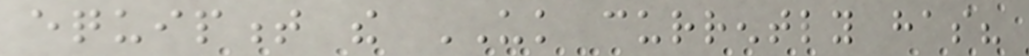equipment the UK currently has?
